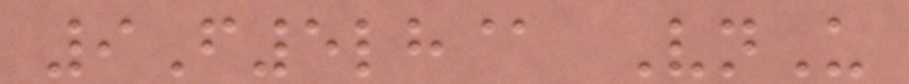9F5lh@ VnU
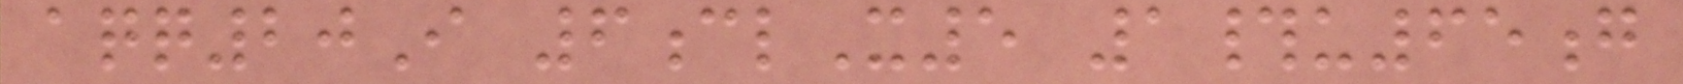aqq20I 6clX5 1#u65g
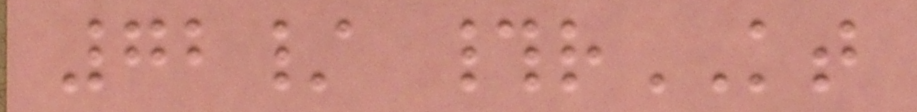72/ #rKT
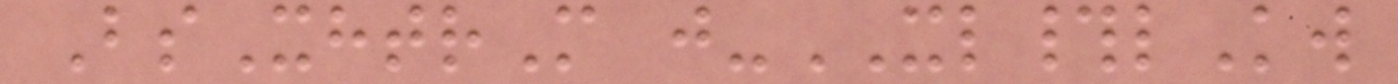BsXhtrM j-XL#lKw
